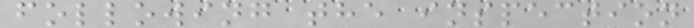following the inspection
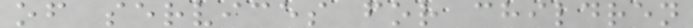of services for children
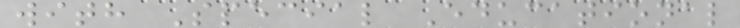with Special Educational
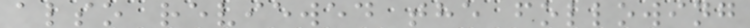also reviewed the following
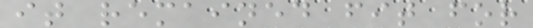it remained fit for
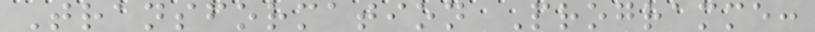Transformation Programme:
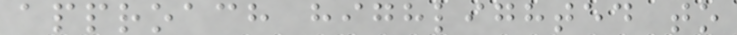approach highlighted to
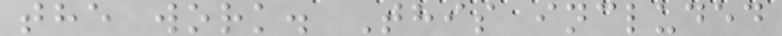the work. This included
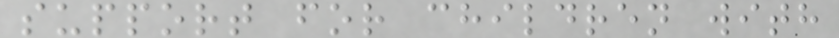support for children with
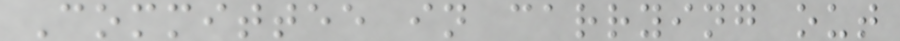Committee in carrying out
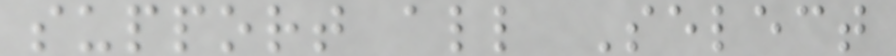support all Select
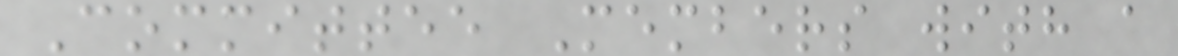Committee Members with a
